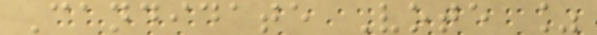Candidate Vote %
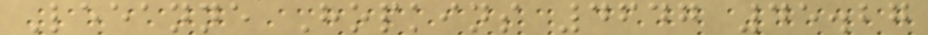Leeanne Hopkins 4647 45.27
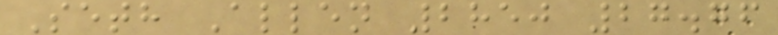Seth Allen 2850 27.76
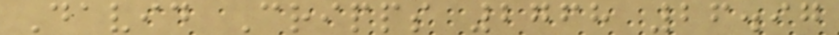David Cripps 2768 26.97
